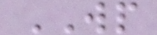WP
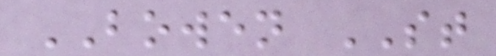BOWEN ST
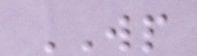WP
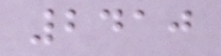2410
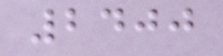2400
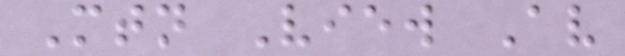Mtn View Av
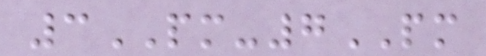3PM-7PM
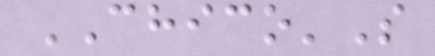CHICO'S
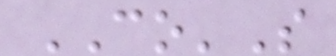CO'S
